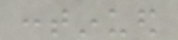continued
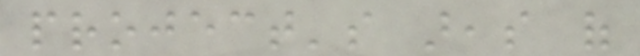project's areas of
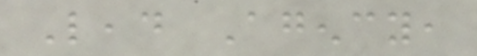Lead Agency,
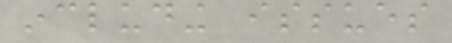including issues
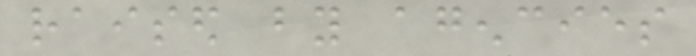raised by agencies
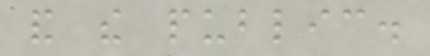and the public.
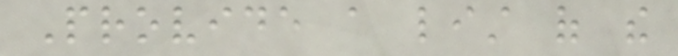Provide a list of the
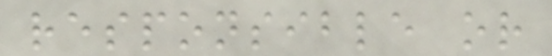responsible or
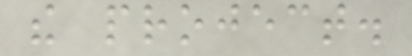the project.
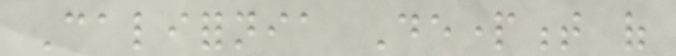California Department of
